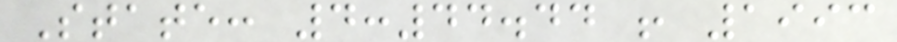State: 4:44.44 ! 1993
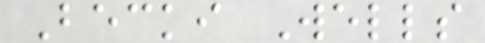Becki Wells
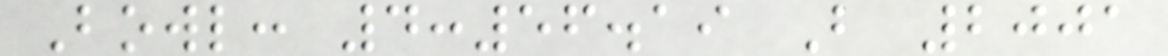Bowl: 4:56.19 B 2001
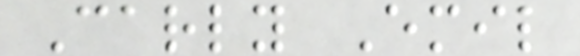Carly Emil
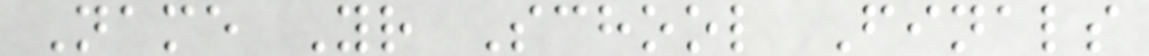Name Yr School Finals
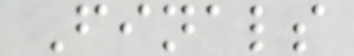Finals
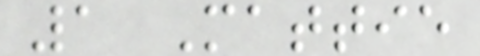1 Mattie
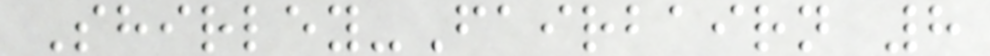Shirley-Fairbairn 8
